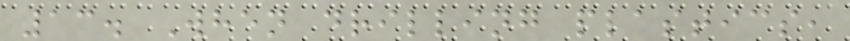13. When drilling plastics,
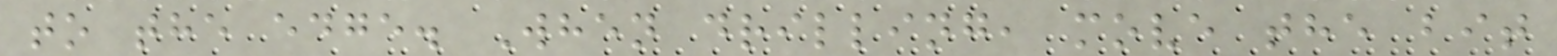to the edge. When drilling, move the bit
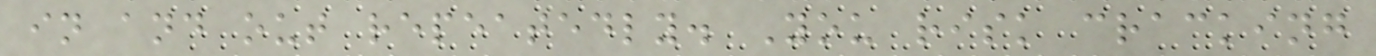in and out repeatedly. You risk cracking
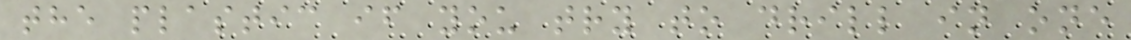the plastic if you try to drill in one
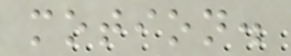motion.
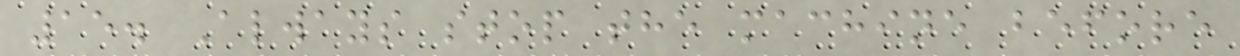15. Always stop the machine before
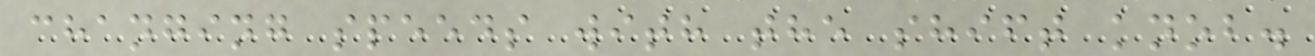changing speeds with the shift knob.
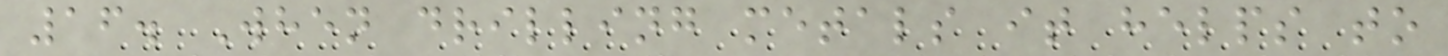16. When drilling metals it helps to
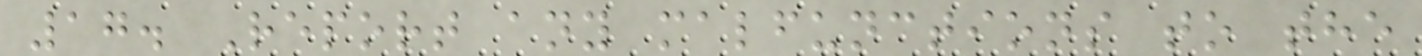17. Report any malfunctions to the
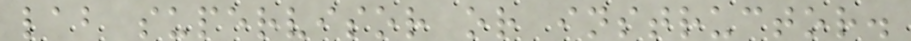lab supervisor or instructor.
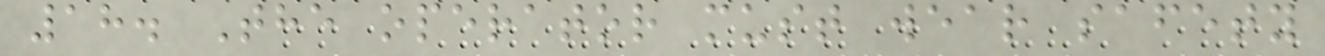18. The operator must wear safety
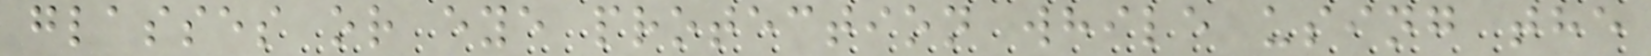glasses or eye protection while using the
